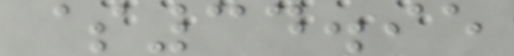$34.95
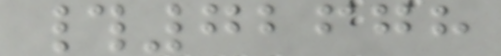#72678
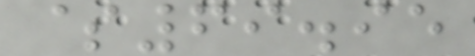$69.95
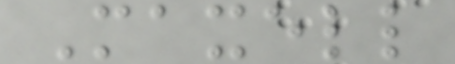Maxell
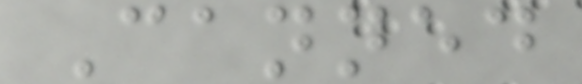Canned
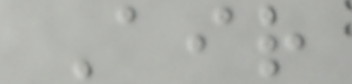Air
